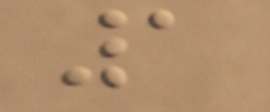1
